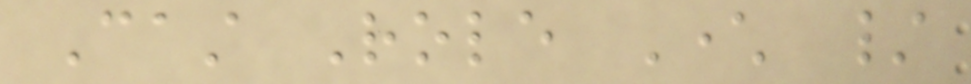Cast Role Character /
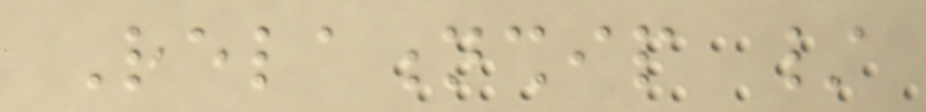Relationship /
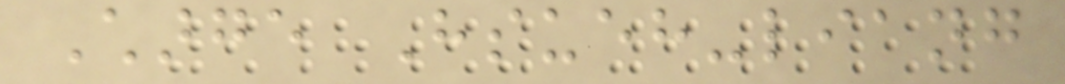Charge Hsueh-liang
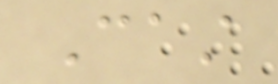Cast
